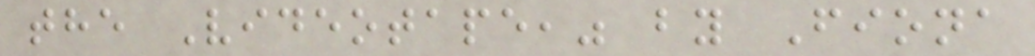the Videotape," by Fiona
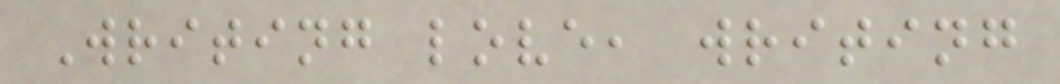Writing love, writing
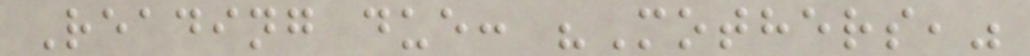Reading due: "Mothers,"
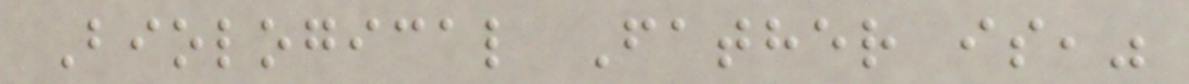Biological Father is,"
